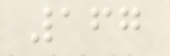167
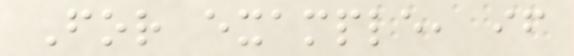For example, if
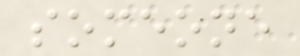someone
